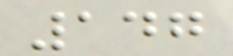147
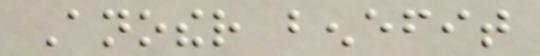Another benefit
